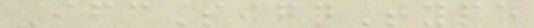IfcSignType
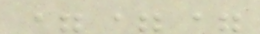===
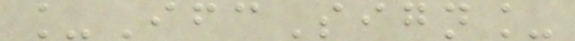_IfcSign_
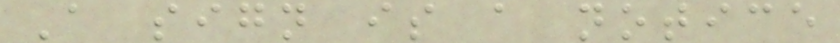A sign is a notice
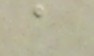a
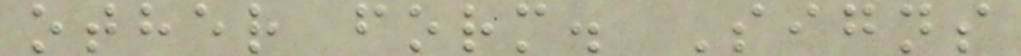other form. Signs
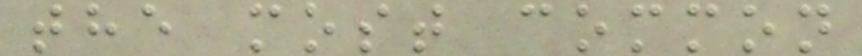the most common
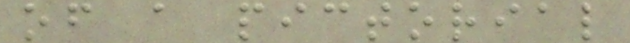of a pictorial
